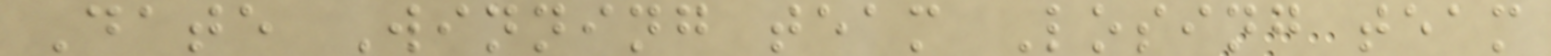Date Winning team Losing team
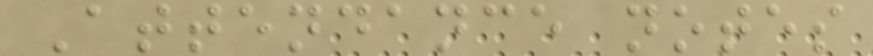Attendance notes
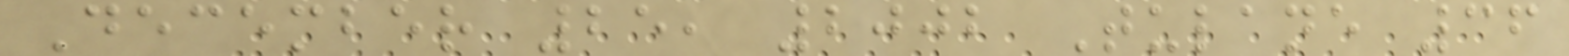December 25, 2002 Tulane 36
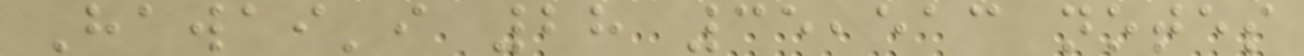Hawai'i 28 35,513 notes
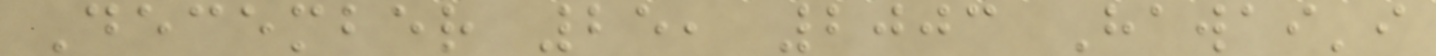December 25, 2003 Hawai'i
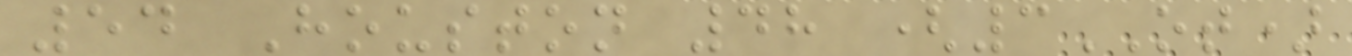54 Houston 48 (3OT)
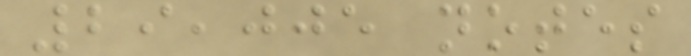29,005 notes
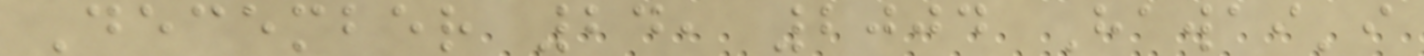December 24, 2004 Hawai'i
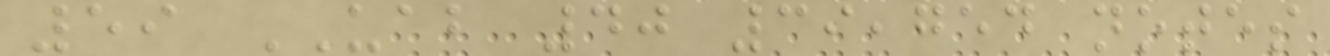59 UAB 40 39,754 notes
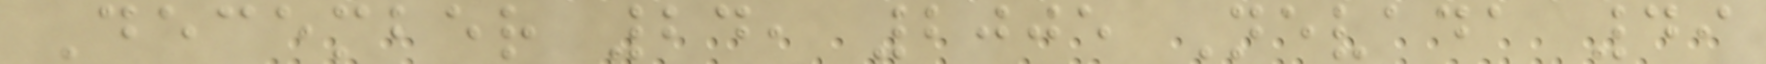December 24, 2005 Nevada 49
